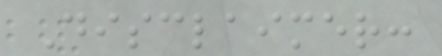Disclaimer:
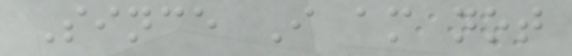Since I am not
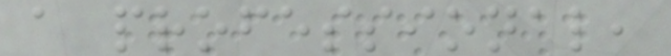a professional,
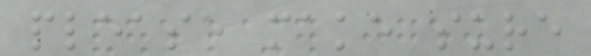please make sure
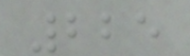225
